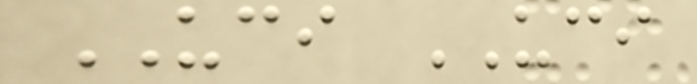UCI UCI
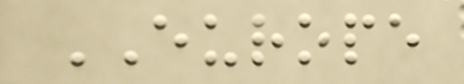EUROPE
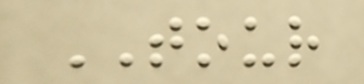TOUR
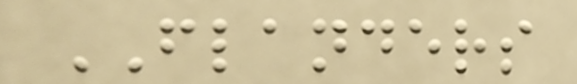FLANDERS
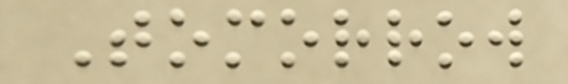Tomorrow
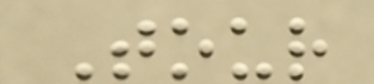Tour
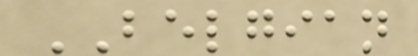BELGIAN
